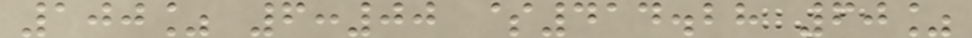100% 6:00 $414.28 60%
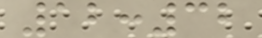12:32
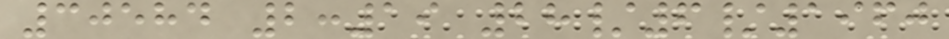30584 2:19 28/6/1960
